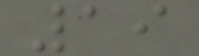19
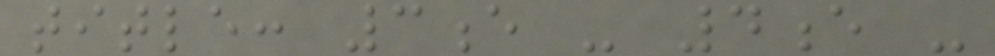title: 3e - 4e -
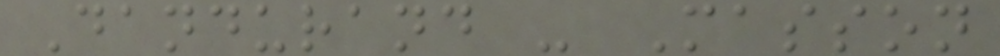Dandurand - Masson
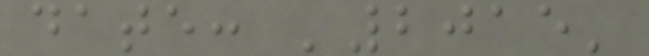date: '2015'
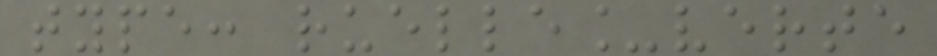type: ruelle_verte
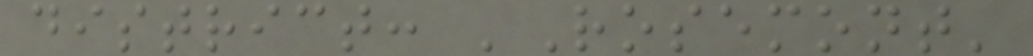district: 'Rosemont'
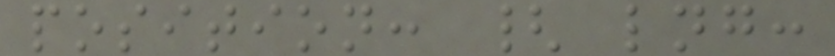position: { lng:
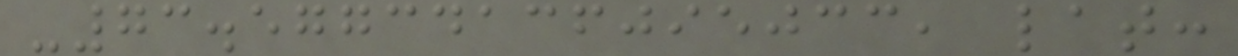-73.57734136095033, lat:
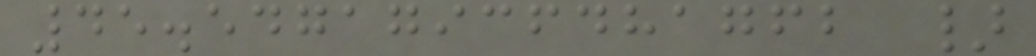45.54717936481762 }
